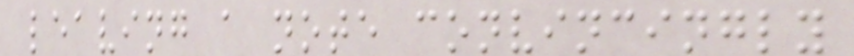leaving a note convincingly
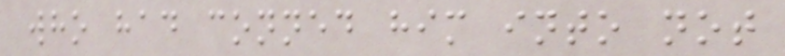who had conned him into not
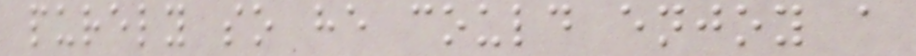purely so he could enjoy a
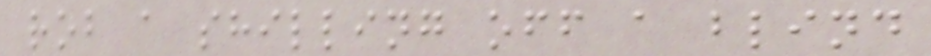rob a shilling off a blind
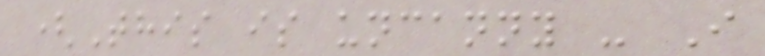(This is uncanny - I
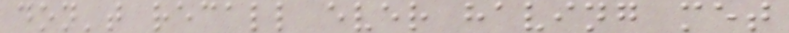don't recall ever having met
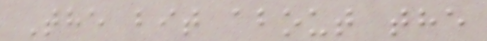The bit about the
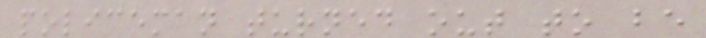policeman turned out to be
